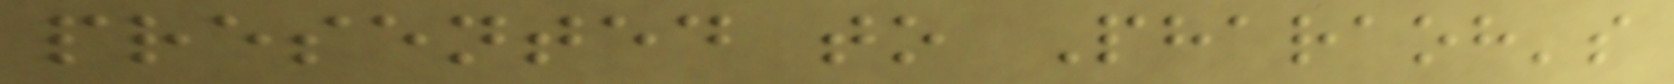presented to Pharaoh's
